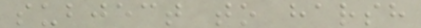subject to harsh
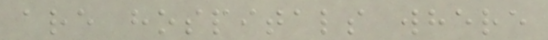are hospitals where
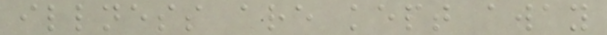illness are kept away
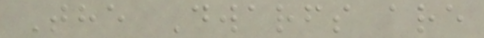The Dwarfs are
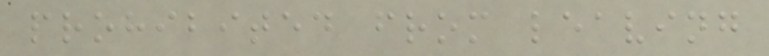prohibited from leaving
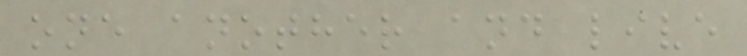one another and live
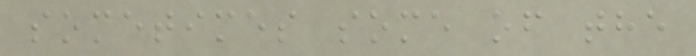sometimes some of the
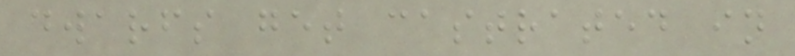dwarfs get castrated in
